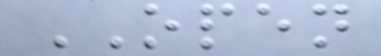OPEN
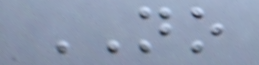NO
